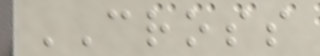CROSS
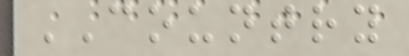COUNTRY
